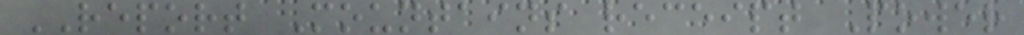REPORT Mountains receipt Power
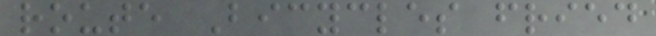route Bicycles fried
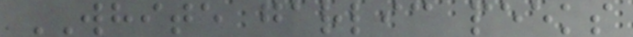WHITE garlic peeks
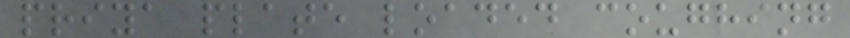priya plate loaded coughing
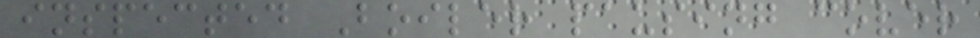inspected Boiler pausing cover
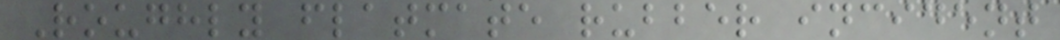Roughly flatmate rubber incident
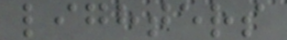lighters
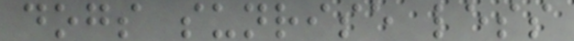dogs sunrise less
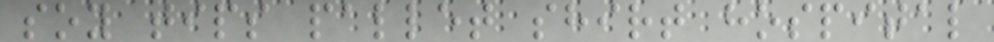soy tips pallet shirt hospital
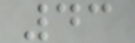43
